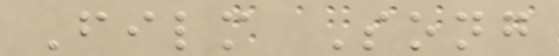Film Song
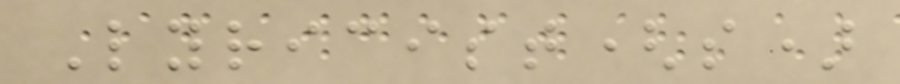Lyricist(s)
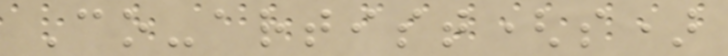Co-artist(s)
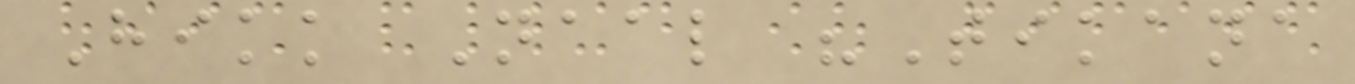Hikk Naal "Tikana
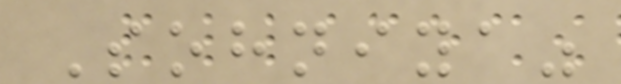Sohniya"
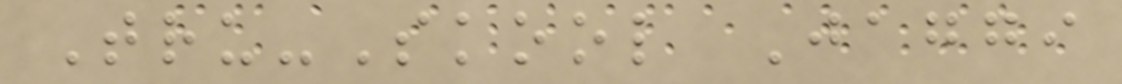Tru-Skool Jaggi
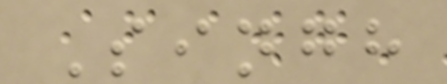Singh
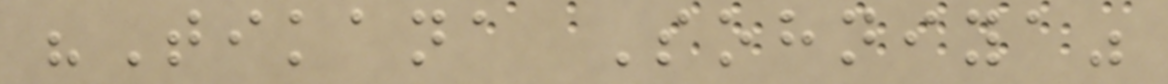"Tikana Sohniya"
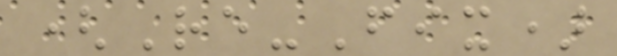(Re-Fix)
